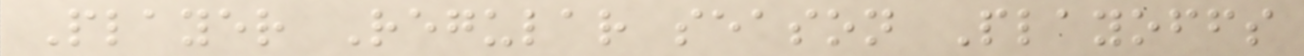Player Regular season Playoffs
